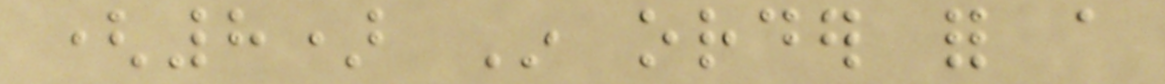(8) In order for a
